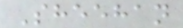Sheehan
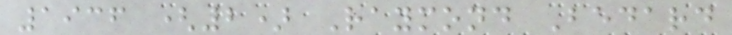1936 (2) Raymond Bedard
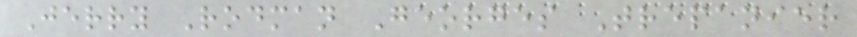Jerry Rodman Georges Trepanier
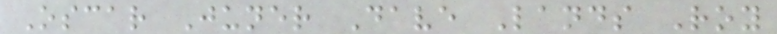Oscar Juner Dave Lands Roy
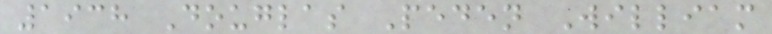1938 Douglas Peden William
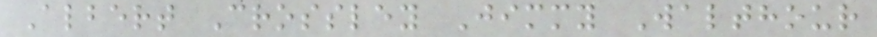Albert Crossley Jimmy Walthour
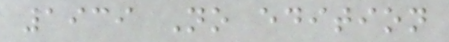1939 No edition
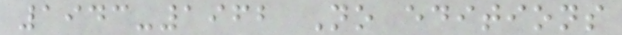1943-1962 No editions
